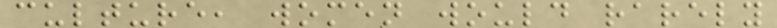culture, women would rarely
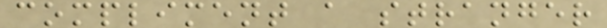compliment a stranger
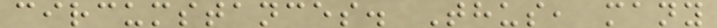circumstances. Thus, many
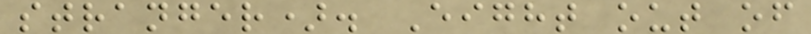stranger). Eight out of
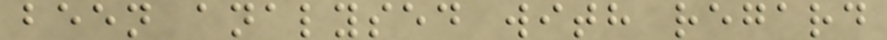been analysed with regard
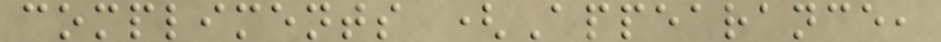compliments (Appearance,
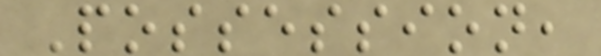Possession,
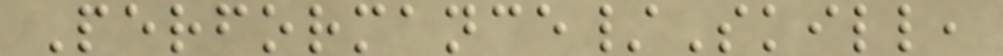Performance/Skill,
